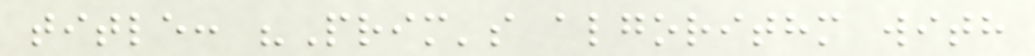title: "Prim's algorithm with
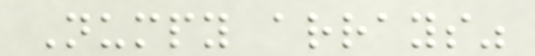Numpy arrays"
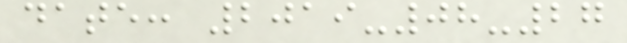date: 2019-08-27
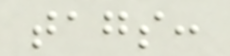tags:
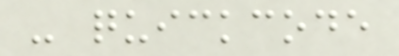- quickcode
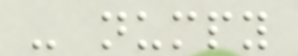- numpy
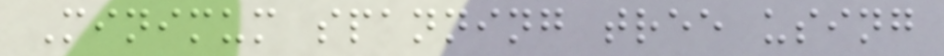Minimum spanning tree using
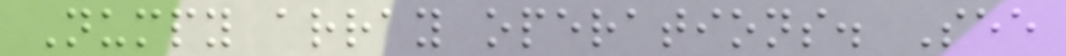Numpy array operations. See
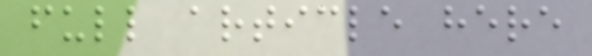full article here
